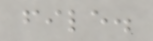file.
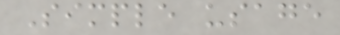Simple usage
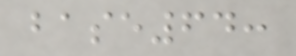base64:
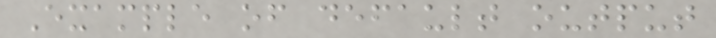Example of default output
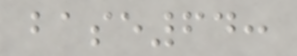base64:
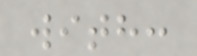with:
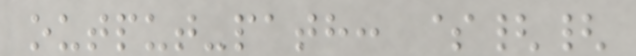output-path: ${{
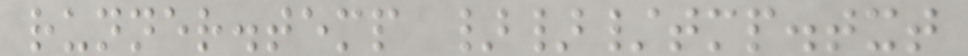runner.temp }}/tmp.txt
